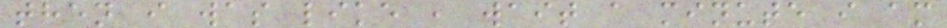then i was like , wait a minute i am
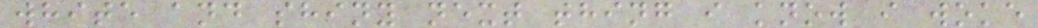white and shiny next thing i know i woke
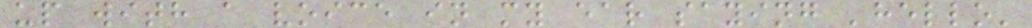up with a voice in my ear saying 'hello'
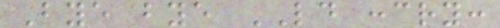Bye bye LD :cry:
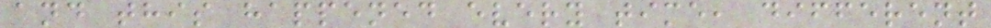and this happened every time, different
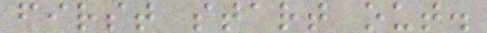first start out.
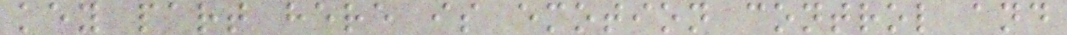key part here is emotion control and
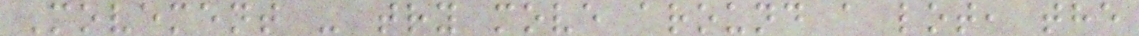Movement - try move around a lot, the
